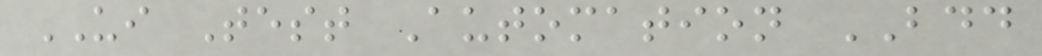UI Test Automation BDD
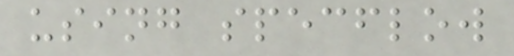using specflow
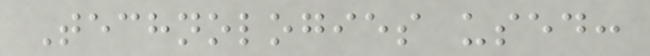Technologies used:
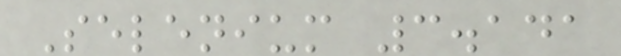Selenium 3.141
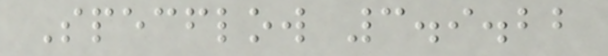Specflow 3.9.22
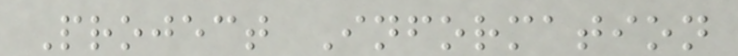Project Information
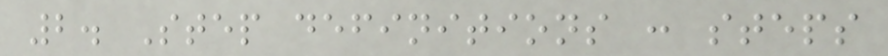2. Step definitions : steps
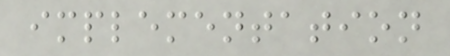implementation
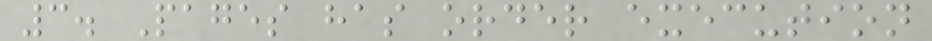3. Pages has order execution
